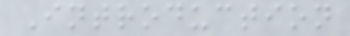Introduction
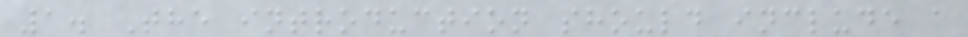1. The introduction should include a
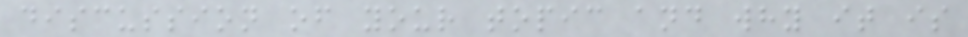discussion of your topic and why it is
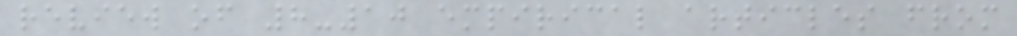review of 8-10 empirical articles from
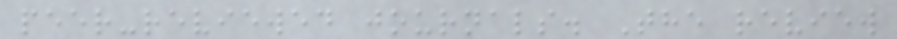peer-reviewed journals. The review
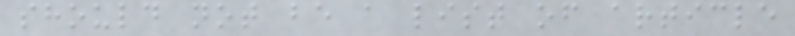should not be a list of article
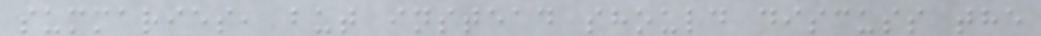summaries, but instead should discuss the
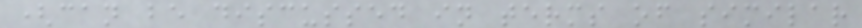(can be discussed in terms of similar
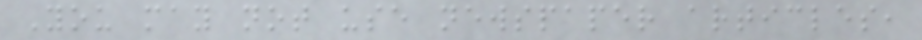You may not use newspaper articles,
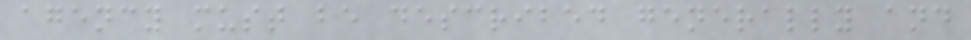agency must be described generally and
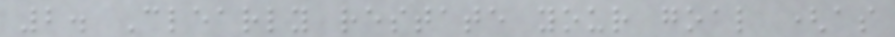2. Clearly restate your goal (as
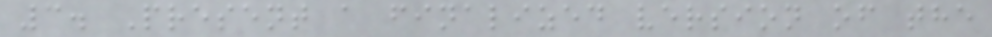3. Present a finalized version of the
